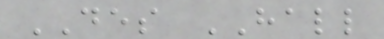DES HALL
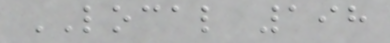LOCAL 198
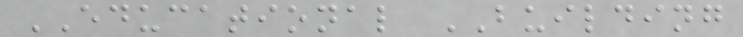EDUCATIONAL BUILDING
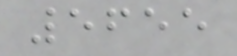5655
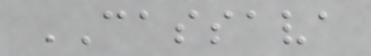CASSAVA
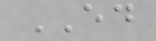ED
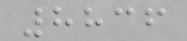8836
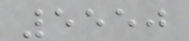5550
